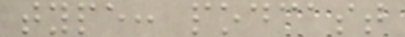type: podcast
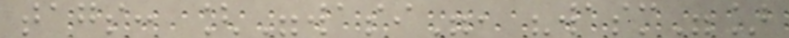tags: ["wasi", "wasm"]
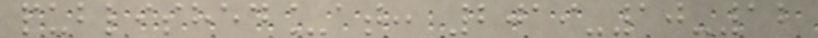published_at: 2019-10-12
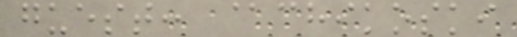guest: @chikoski
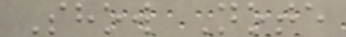Show Note
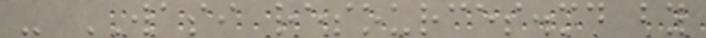- WASI resources.md by
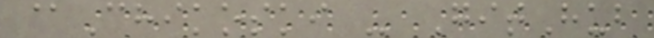@Chikoski - GitHub
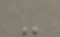-
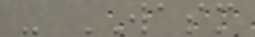- WASM
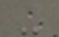-
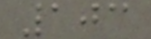103
